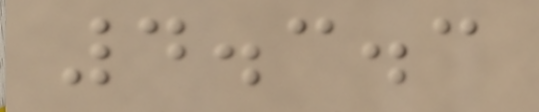4.3.3
